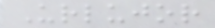Urlujor
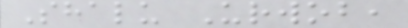Shalu Urwob,
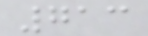713
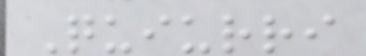Quiurri
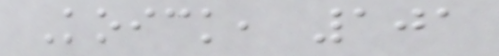Koick, 101
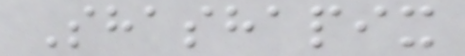Shashapix
